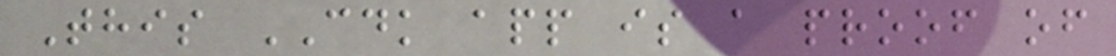This CDK app is a proof of
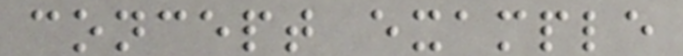concept example
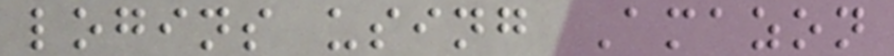logins using Amazon
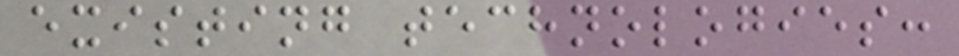existing technologies:
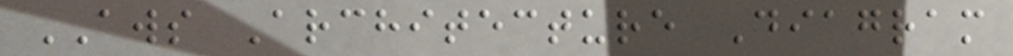AWS Architecture Diagram
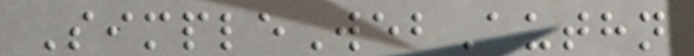SimpleWebAuthn
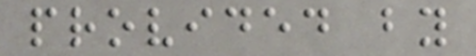provided by
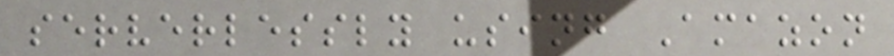serverlessly using Amazon
